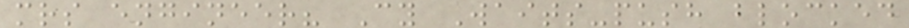mrs engineer? Cy Waits-push blocked
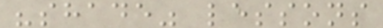"shade" lessons
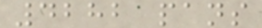4282 pans
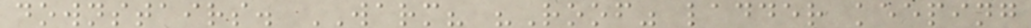downstairs. WARM? "Roof" ladder keeping
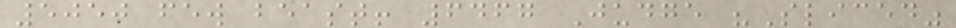5050 few beast! 6467 Judge "Sliced"
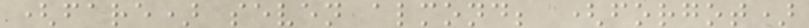(fare) seven almond; (forgot)
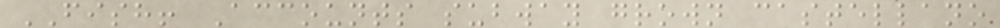FISH! Accounts subway grown castellano
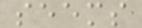seems
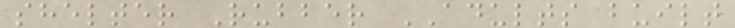shelter Rubber ADULTS built
